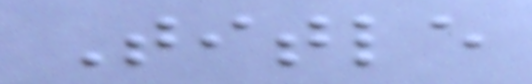Title
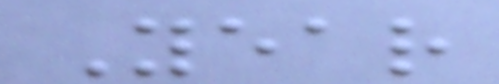Year
